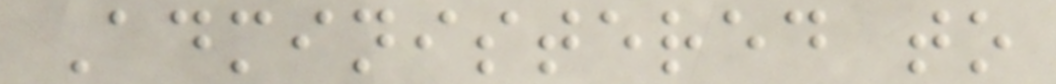Administered to
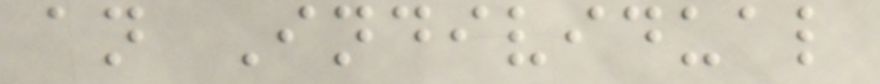an Individual
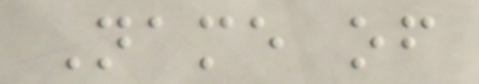Name of
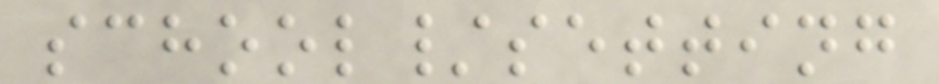school/setting
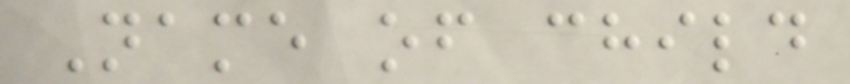Name of child
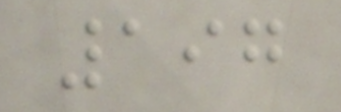197
